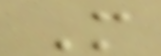M
